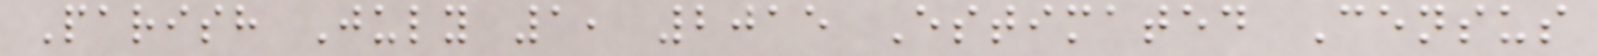Parish July 1, 2015 Estimated Census
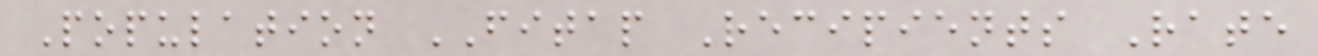Population FITAP Recipients Rate
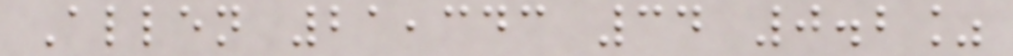Allen 21,343 34 0.2%
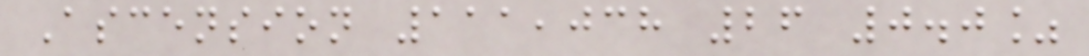Ascension 111,038 26 0.0%
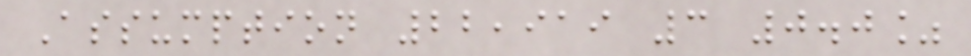Assumption 22,919 3 0.0%
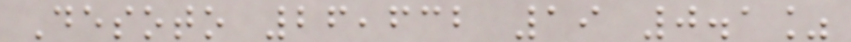Desoto 26,632 19 0.1%
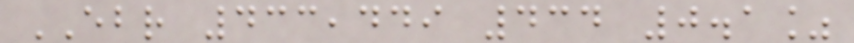EBR 433,449 434 0.1%
